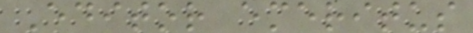Editor emeritus
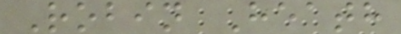Robin Heath
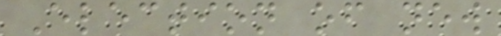Election of new
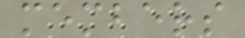members
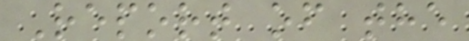Report of the
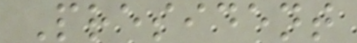President
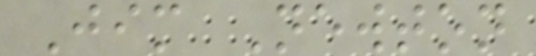Jim Newton
